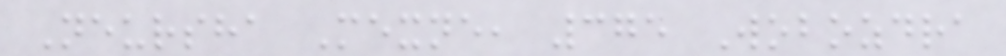Neursha Mexne, 375 Wobozdra
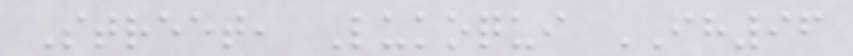Street, Lukoqui IH96
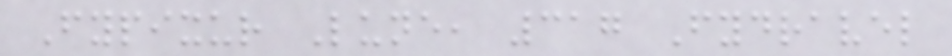Fypixur Lune, 317 Fydravel
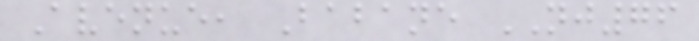Avenue, Babane NJ76
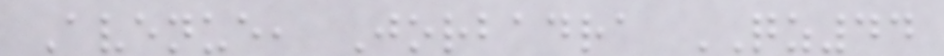Avenue, Jorbadra QZ44
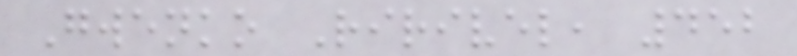Gwenko Ririvel, 452
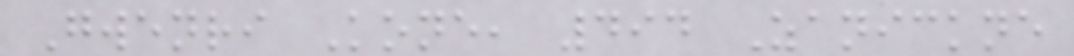Gwenri Kone, 494 Zanickne
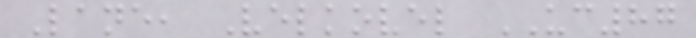Lane, Velkovel UC87
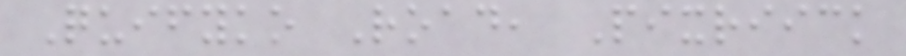Quifyko Road, Pixriick
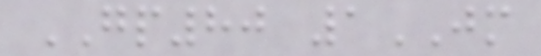GP80 1JM
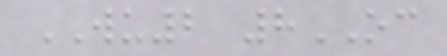WU2 8OC
